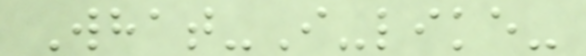What-I-like-
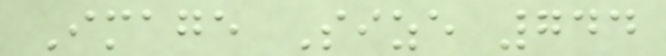Image Size 744
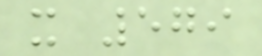x 579
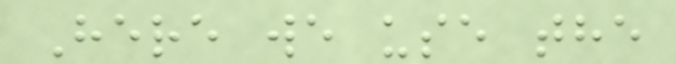Here we use the
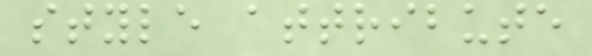style attribute
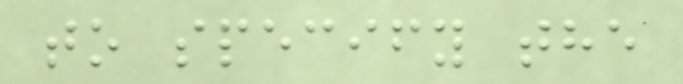to specify the
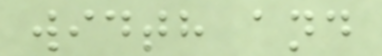width and
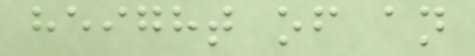height of an
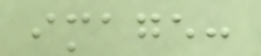image:
